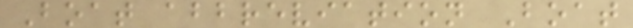Boat abbreviation Boat
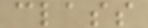class
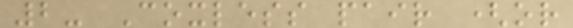2- Coxless pair (or
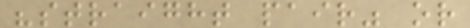"straight pair" or
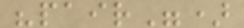"pair")
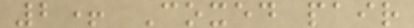2+ Coxed pair
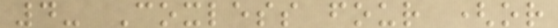4- Coxless four (or
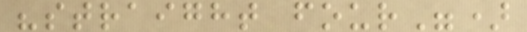"straight four")
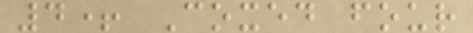4+ Coxed four
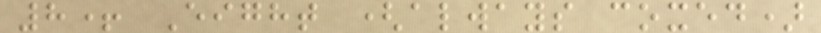8+ Eight (always coxed)
